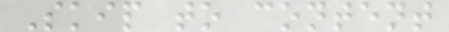Skip to content
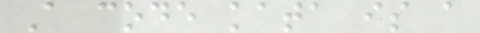A code kata is a
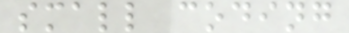small coding
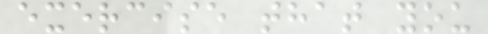exercise that you
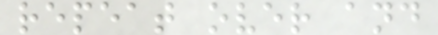repeat over and
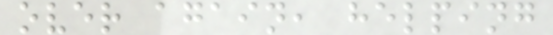over again, helping
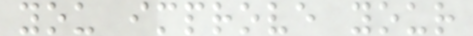you improve your
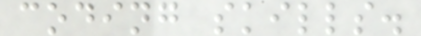coding skills.
